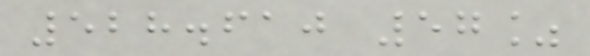528.610 57%
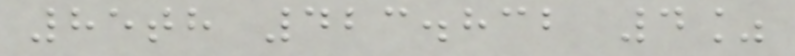85th 423.832 4%
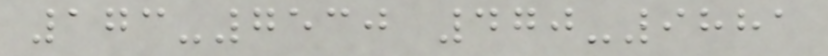173-7530 470-9881
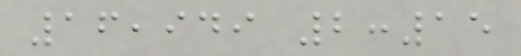16,949 2:15
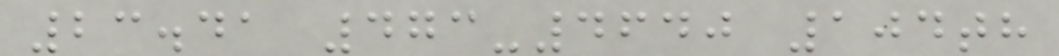23.41 473-4640 104th
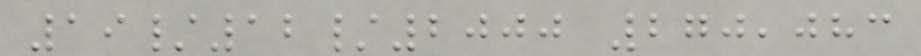19/12/2000 270,083
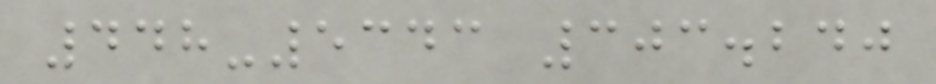448-5343 303.240
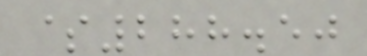$288.50
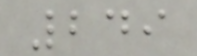249
